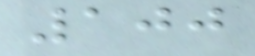100
